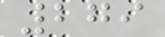279
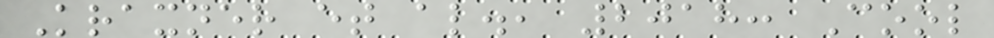Kraxner et al., 2018: Cool
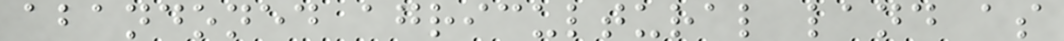abandoned agricultural land as
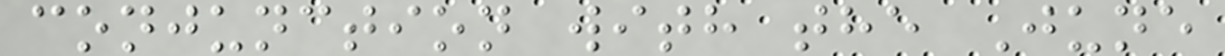conjunction with the June
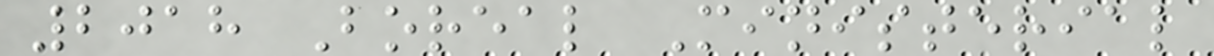2018 Boreal Ministerial
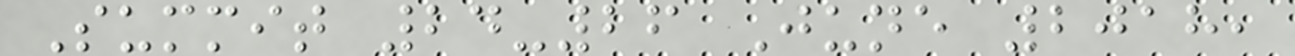Summit 24-26 June 2018,
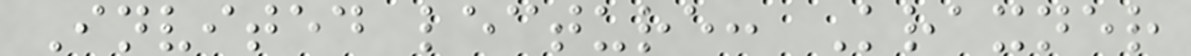Invited lecture: Kraxner
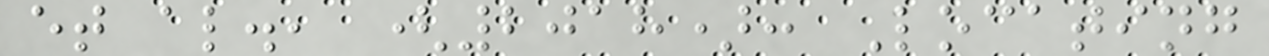et al., (2018): Locating
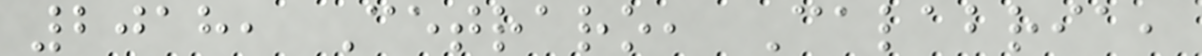2018, Cetraro, Calabria,
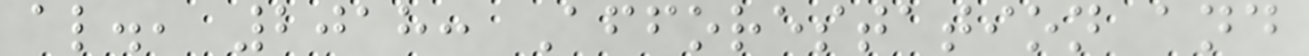al., 2018: Afforestation and
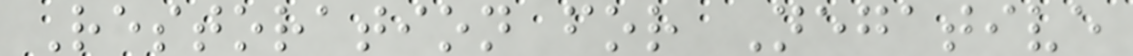Restoration for Negative
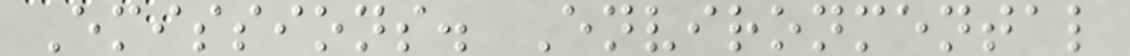Emissions. Environmental
